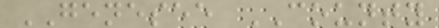GENESEE COUNTY
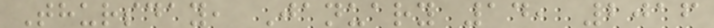Thursday, January 14, 2016
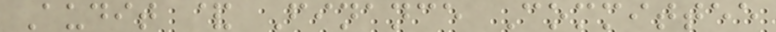Audit & Finance Committee
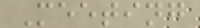Meeting
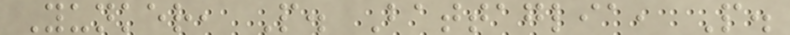Yunker, P. Battaglia, P.
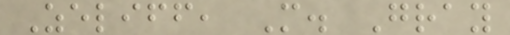Zeliff, M. Gray
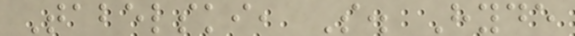Tabelski, S. Hyde
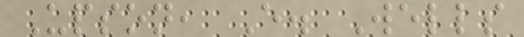Upson, E. Wells
